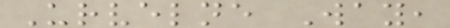Urvelne Way,
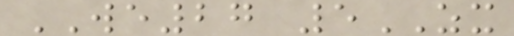WE27 5ZX
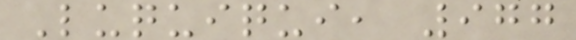Luquiqui, 977
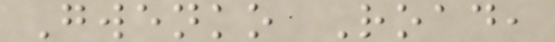Gwenko Road,
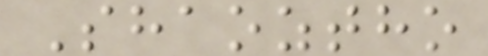Shaoztho
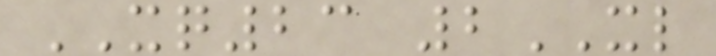XQ23 2XL
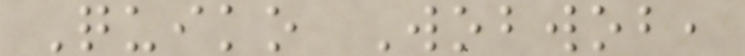Quiko Wobwob,
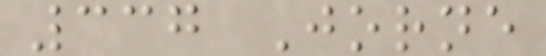337 Jorne
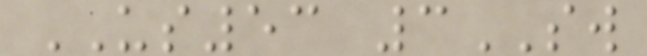US53 3SW
